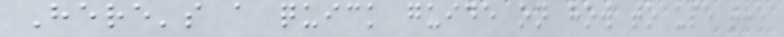Here's a quick guide on how to use the
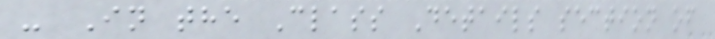- In the Class Details section of
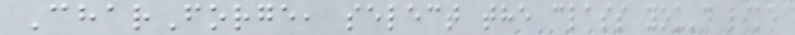CharForge, select the class you'd like
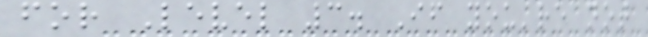for Level 3. If you're not
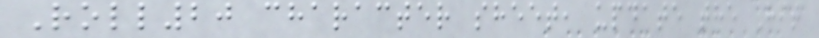Roll20 character sheet, update the Hit
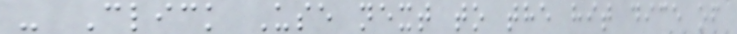- Click Use next to the hit dice of
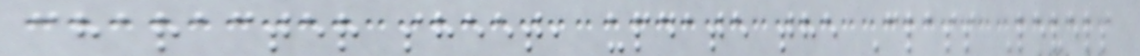character sheet, update the Class Levels
